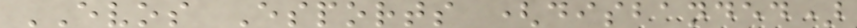EVOS Esports (disbanded)
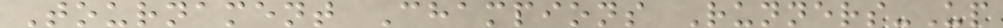Tournament Champions Runners-Up
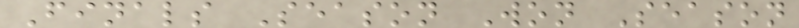Finals Season Won Season
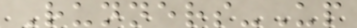Runners-Up
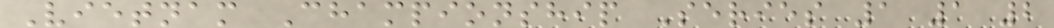Vietnam Championship Series 1 1 2
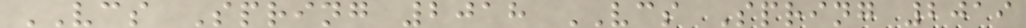VCS Spring 2018 VCS Spring 2019
